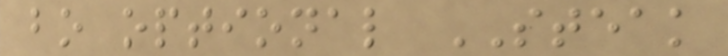bo optional STEAK
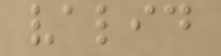valid
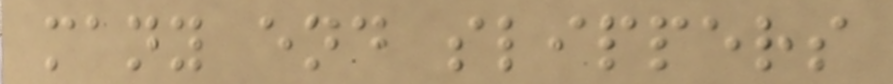many end slippers
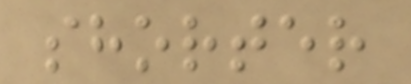shorter
